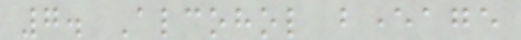7. Alcohol beverage
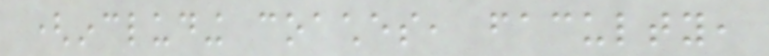(including coaches, faculty,
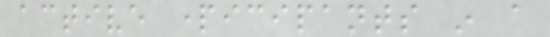active participants in a
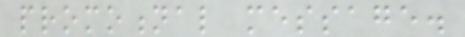promotional message.
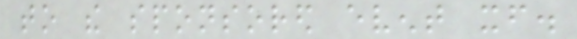to the sponsored event itself.
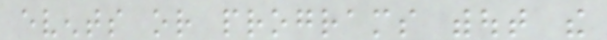events or programs without the
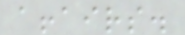affairs.
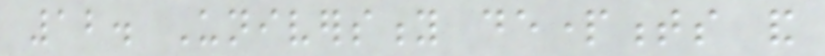12. University departments and
